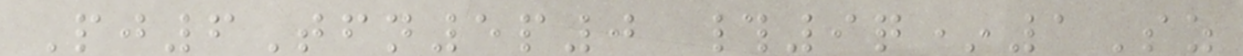Pj6Tfn5p0 #9q*1Sz
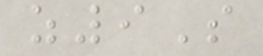z9S
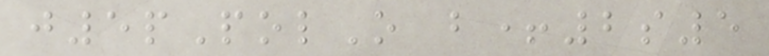j5pPolO b+2s5
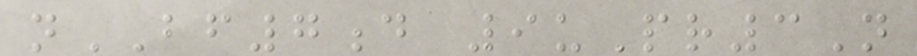nBF7d 9uPr3N
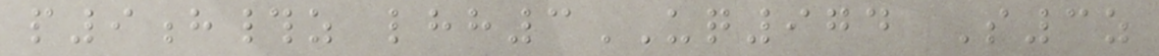p9h#z lhh3UQ974 S3z
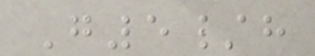G5/h
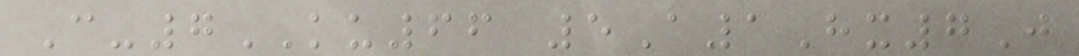C-7KU66 5A1Hx7J
